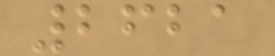2621
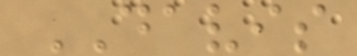DAVIS
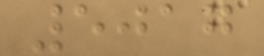5017
